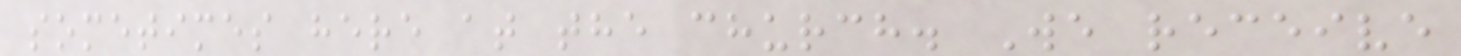sometimes here at the church. We receive
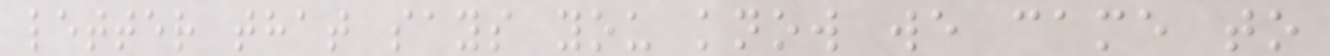letter that says you know we came to
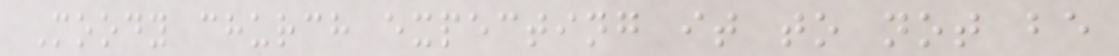Moody church expecting it to not be
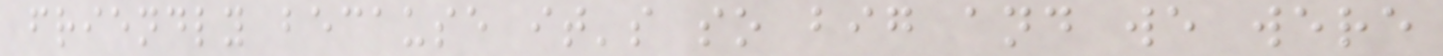friendly because it's so big and we were
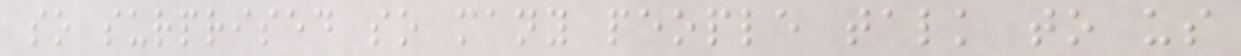so surprised so many people talk to us
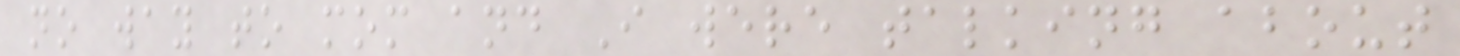no way to mom and I were talking about
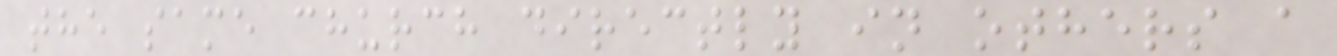the same church directly in others a
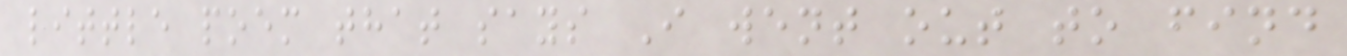little poem that says I went out to find
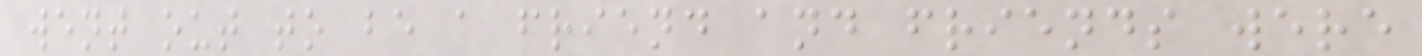went out to be a friend and friends were
